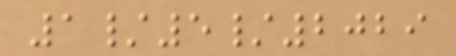1/5/2029
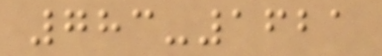783-1621
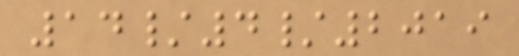14/4/2019
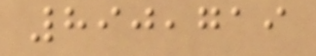890,719
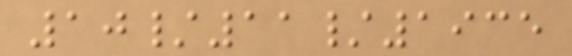10/11/1935
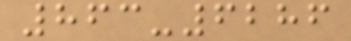863-6286
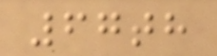67th
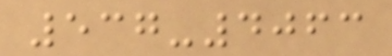537-4063
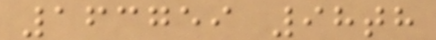163759 98th
